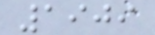1909
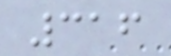316
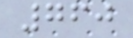760
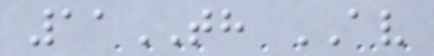11TH AV
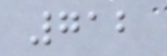712
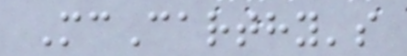McCarthy's
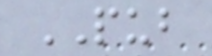PUB
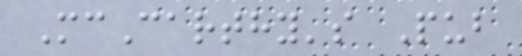McCarthy's Pub
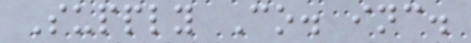Supply Co. inc.
